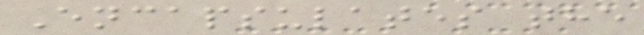Encapsulates the
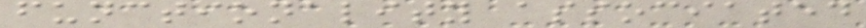functionality associated
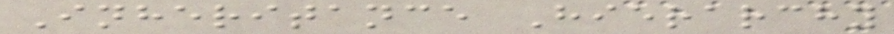Inheritance Hierarchy
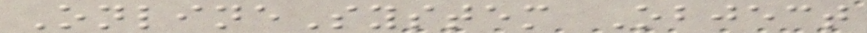OnlineSystem Object
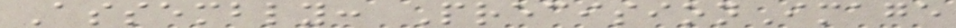Assembly: PrecisionImage
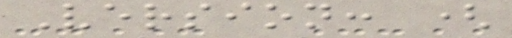Version: (
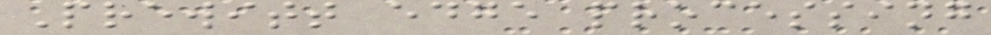Prewitt edge processing
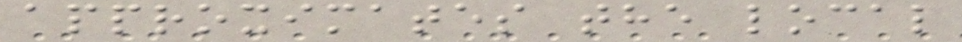approximates the local
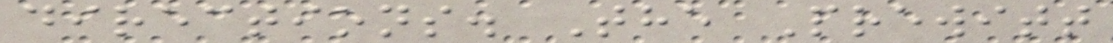directions. The Prewitt
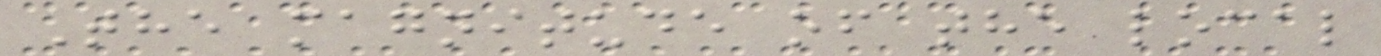The magnitude of the local
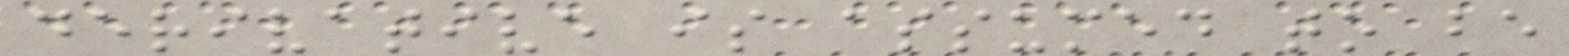derivative is assumed to be
